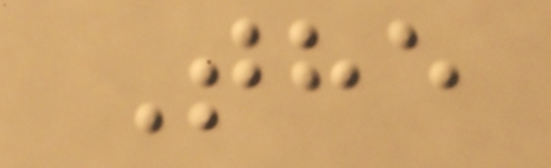The
